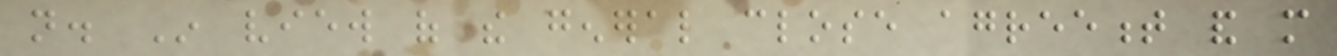not. In view of the general close agreement and more
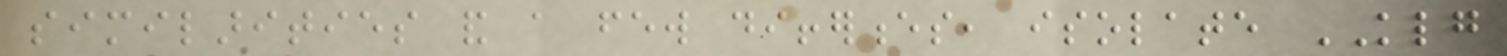similarities and a few differences, isolate KLG
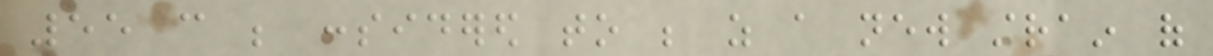55 can be considered to be as a new strain of
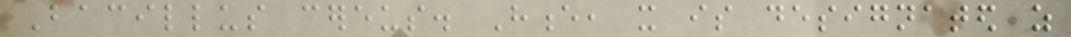Bacillus cereus. Hence, it is designated as
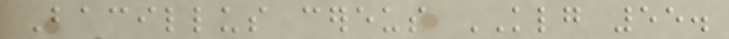Bacillus cereus KLG 55.
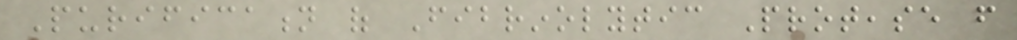Purification of Fibrinolytic Protease from
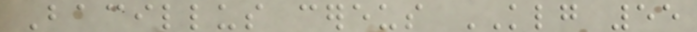Bacillus cereus KLG 55
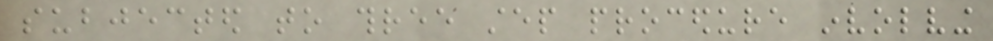subjected to three step procedure involving
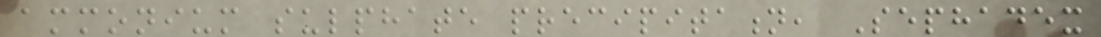ammonium sulphate precipitation, Sephadex
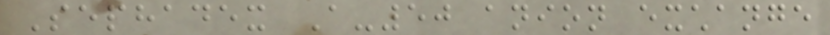Sephadex A-50 anion exchange
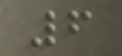6
